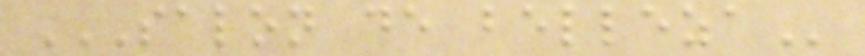SALON DE BELLEZA
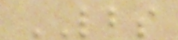LBS
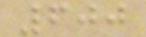600
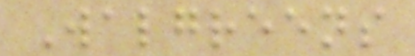Walgreens
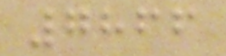7866
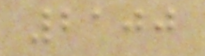2100
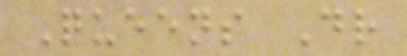Queens Dr
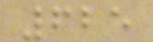625
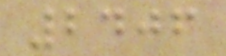2406
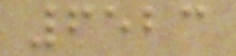6523
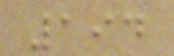194
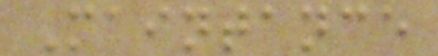Maintance
